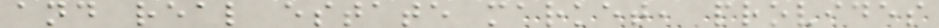and real estate market, provides
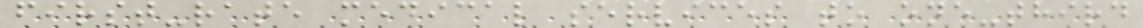first-rate medical services to one-third
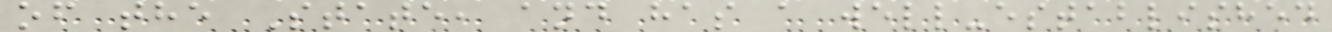of the State, and has a well-established
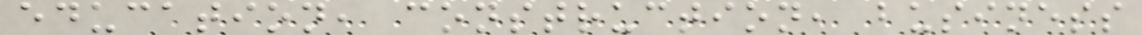education, construction, business
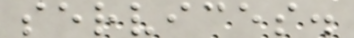services.
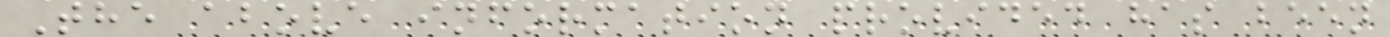The above information provided has been
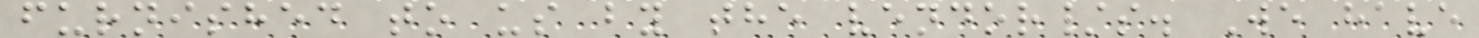furnished to us by the vendor/s. We have
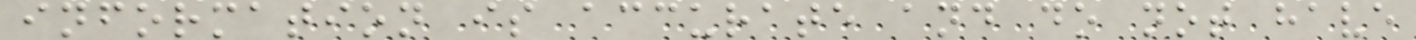information is accurate and do not have
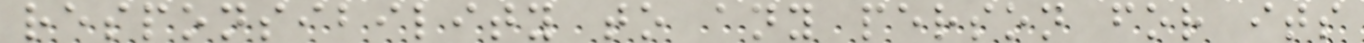responsibility to any person for its
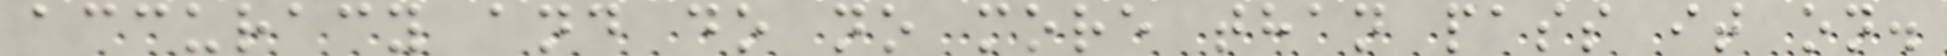accuracy and do no more than pass it on.
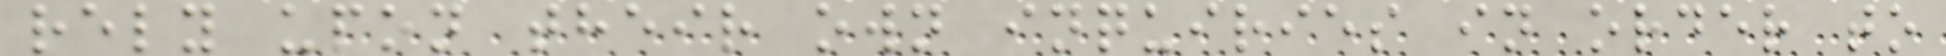rely upon their own inquiries in order to
